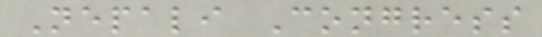Nepali Congress
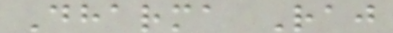Dharma Raj
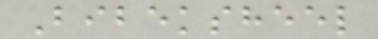Bibeksheel
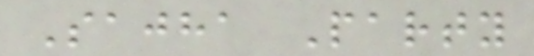Sajha Party
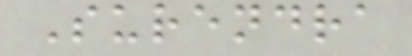Surendra
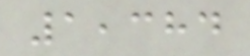1,384
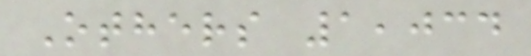Others 1,034
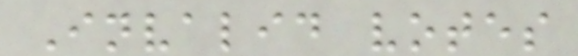Invalid votes
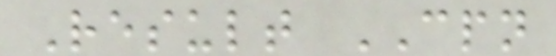Result CPN
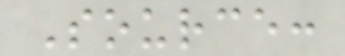Source:
